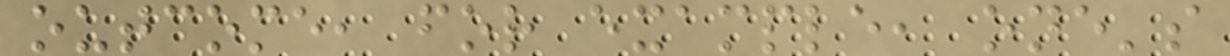outcome, for example, one's
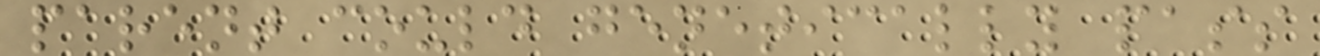parent could genetically pass
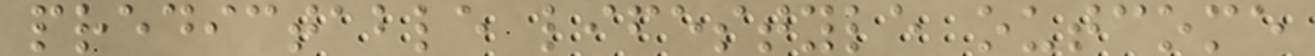predictable lifestyle outcome
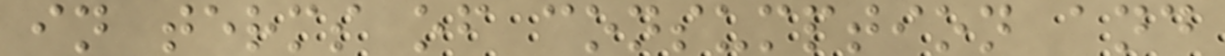in terms of consumption and
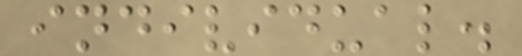individual.
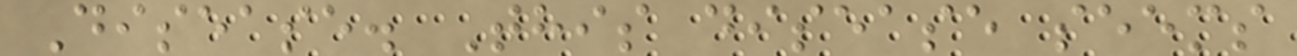Disease. This disease seems
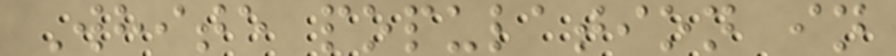White population in
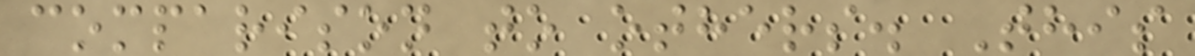comparison to others. This
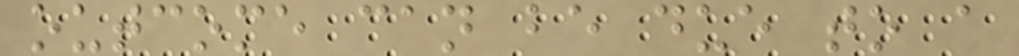outcome can be due to a
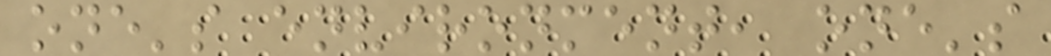one's environment, one's
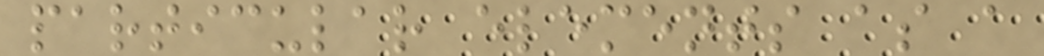particular elements as a
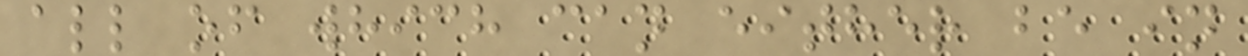all of which can either be in
